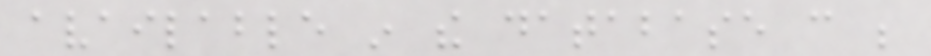available in the database can be
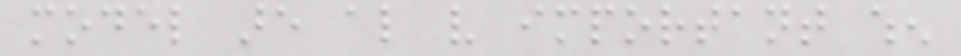model are also very important when
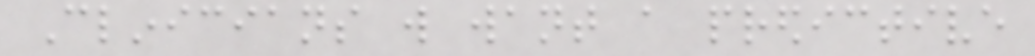Clinicians will want a predictive
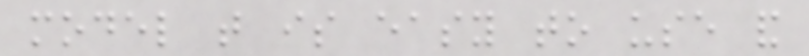model that is easy to use and
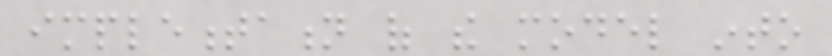implementation of the model into
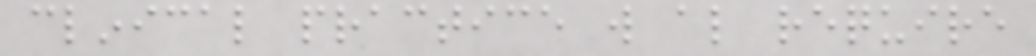clinical practice will also require
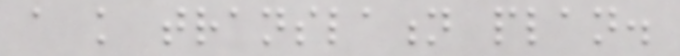a knowledge translation plan.
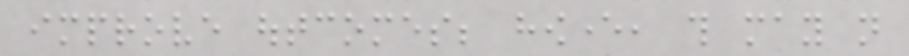improve outcomes; however, this may not
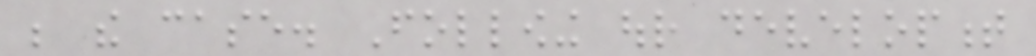be the case. Following our development
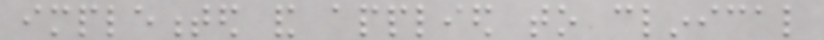implemented and applied to clinical
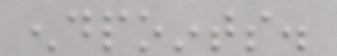endpoints.
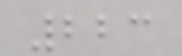223
